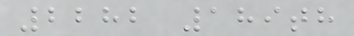2282 189th
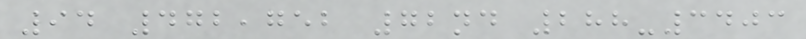94 472,752 72nd 288-3403
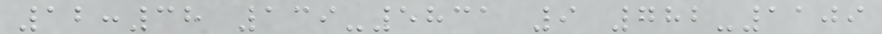12:38 139-5831 9 782-1109
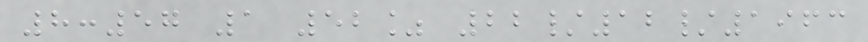8:57 1 52% 22/12/1963
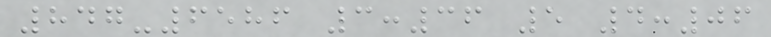847-6586 3:36 5 4:06
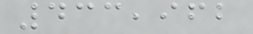433,962
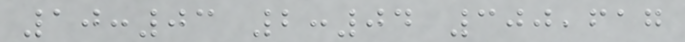10:03 2:04 300,617
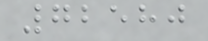72580
